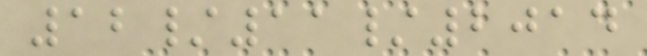12/11/2014
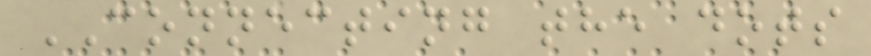CONNECTING the dots
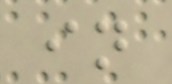in
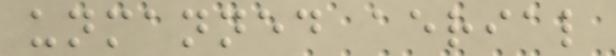unmanned aerial
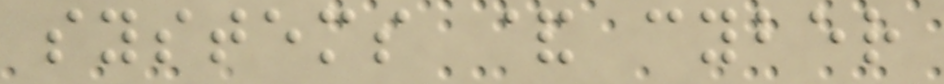systems & cyber
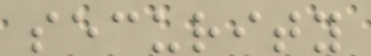security
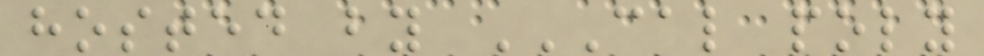hosted by CAL POLY
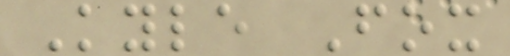Kyle Fox
